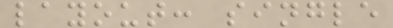layout: single
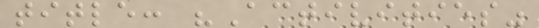title: "Activities"
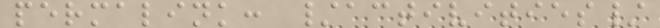permalink: /activities/
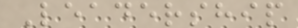Leadership
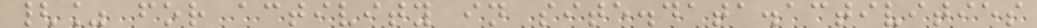{% for activity in site.data.activities
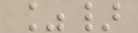%}
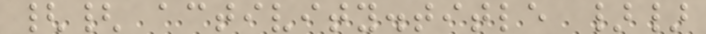{{ activity.title }}
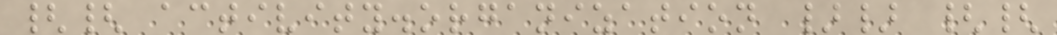{{ activity.organization }} {{
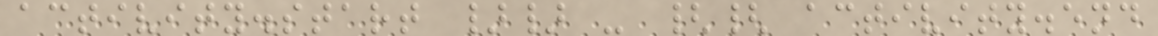activity.start }} - {{ activity.end
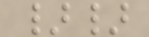}}
